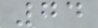74
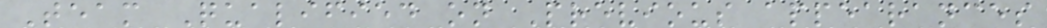Team Qualified on Previous appearances
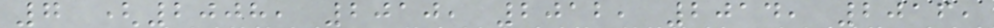7 (2008, 2010, 2012, 2014, 2016,
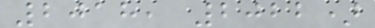2018, 2022)
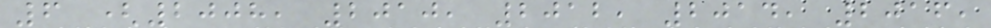6 (2008, 2010, 2012, 2014, 2016,
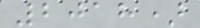2018)
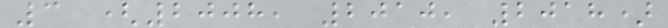3 (2008, 2010, 2018)
